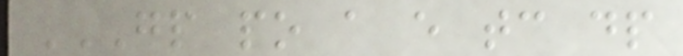GP PO A E TC DP
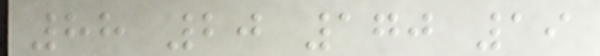88 20 170 19
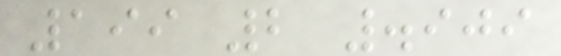199 2 .909
